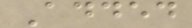Added
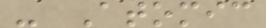- Atomic
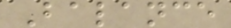Balance
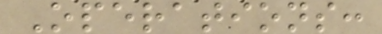Operations:
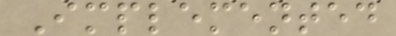Implemented
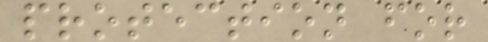protection for
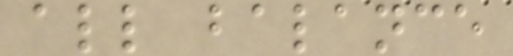all balance
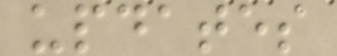updates
